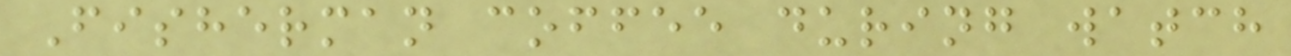Fisherman coffee during watch
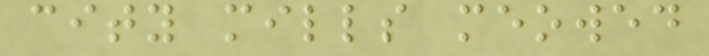city mills meowed
